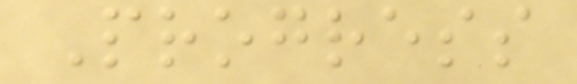Progress
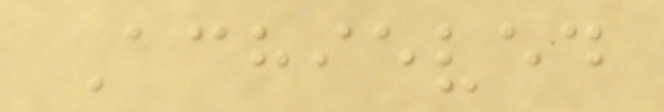Achieved
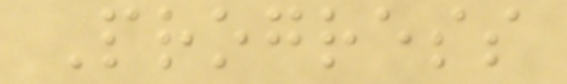Progress
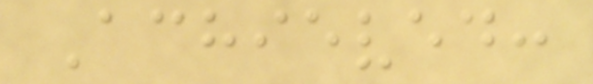Achieved:
